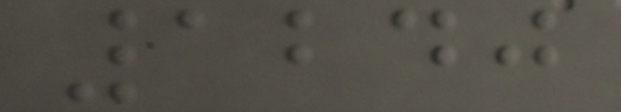1240
